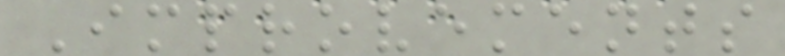Improvements
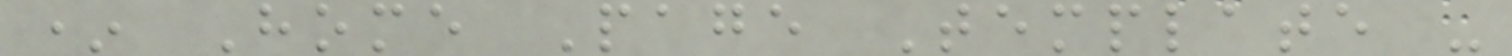* Home Page Template -
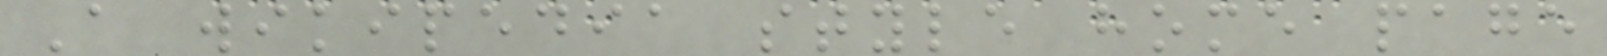A wikipedia style home page
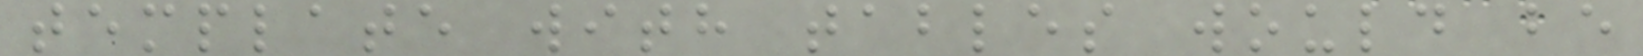template with tables would be
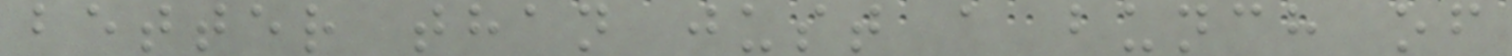better than just a bunch of
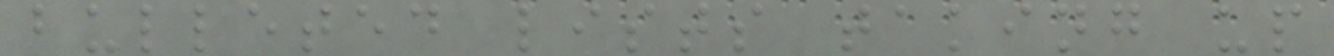bulleted lists taking up
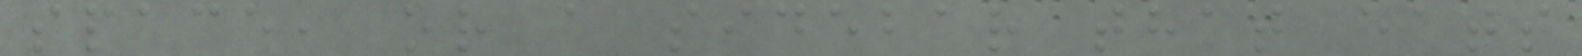space, or a sidebar that eats
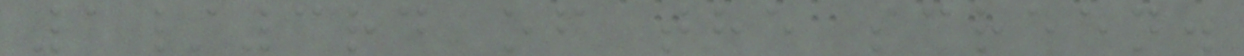1/3rd of the screen.
